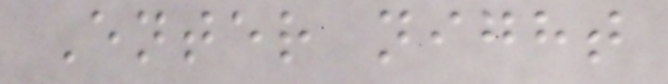Enter night
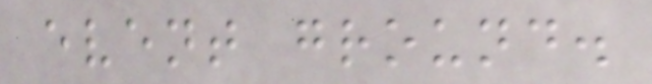event ground.
